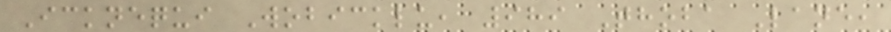Icknequi Wobicklu, 989 Thoba Lane,
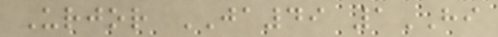Urjor JA49 1HI
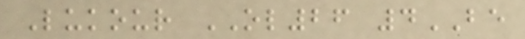Lukour OL26 4BE
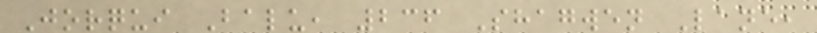Jorqui Balu, 236 Shagwen Lane,
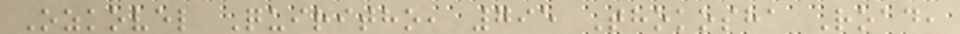Ozkovel Quiritho, 795 Thokosha Road,
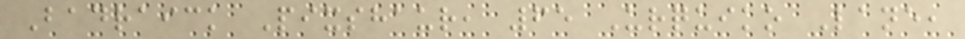Badraick Pixshaur, 65 Urquiko Lane,
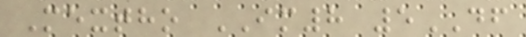Mextho IM8 5DF
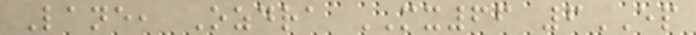Lane, Ozdra MX66 6EP
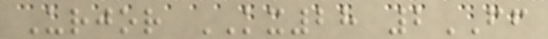Urjor KX28 2FF
